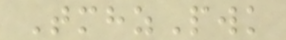TmhzPwk
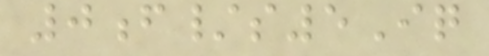0f/s5Iq
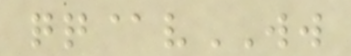qq@vWW
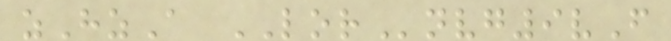zHzA LORnvg9vF
